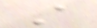A
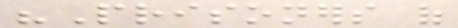"Prisoners of
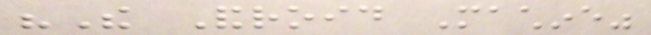"The Android Machine"
